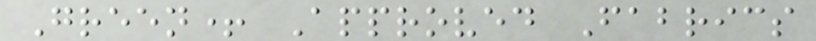Green+ Approved Fabrics
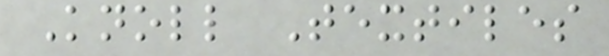Knoll Textiles
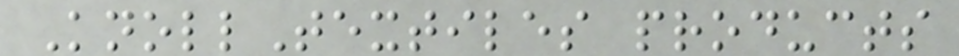KnollTextiles products
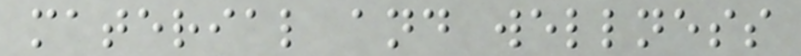material and wellness
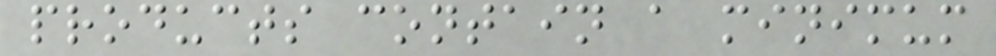products contain a minimum
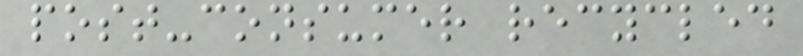post-consumer recycled
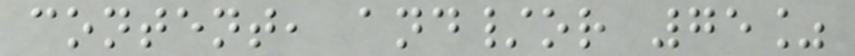content, and/or 75%
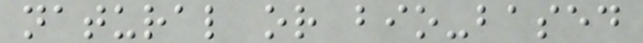natural or bio-based
